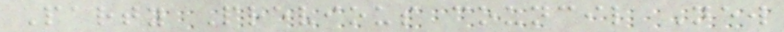Party Previous council New
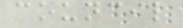council
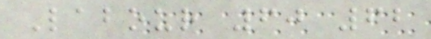Labour 60 62
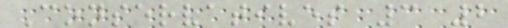Conservatives 3 2
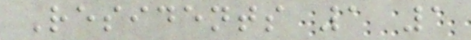Residents 1 1
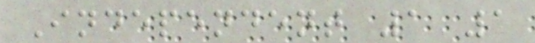Independent 1 1
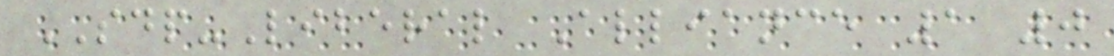SDP-Liberal Alliance 1 0
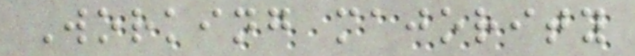Working majority
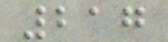217
